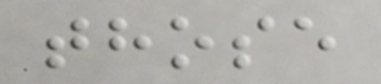those
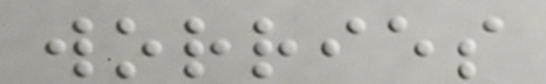worries
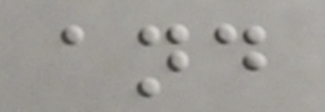and
